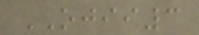OJII3
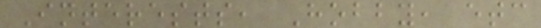Interests, Hobby, etc
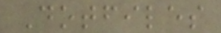Dotfiles
